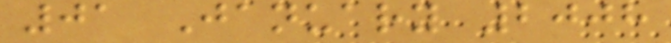01 January 2008
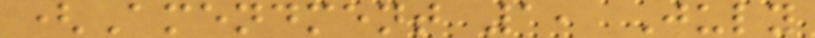(Amendment 1, July
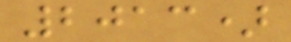2013)
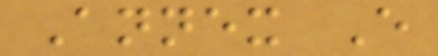Annex E
